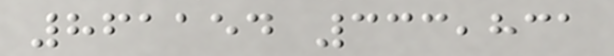861154 333,831
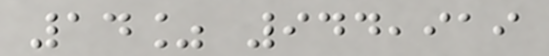14% 944,919
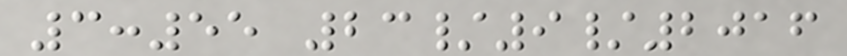3:55 23/9/2016
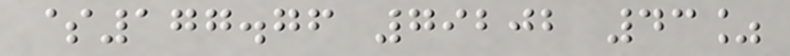$177.76 79202 43%
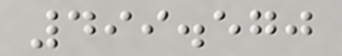499.570
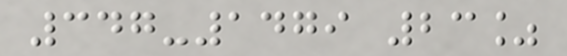347-1479 23%
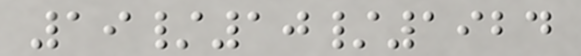19/10/1924
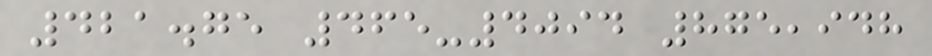421.75 465-4094 875,948
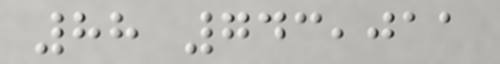88 743,011
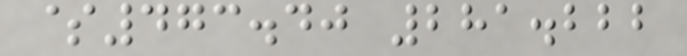$473.40 281.222
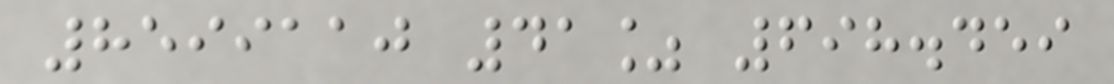8599110 41% 698.459
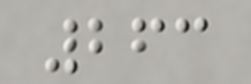263
